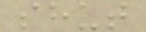shut
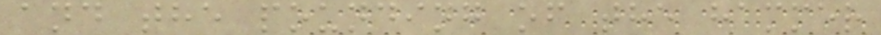and the pounding of the hammer
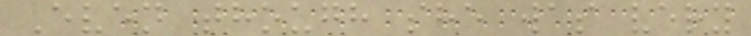Even though she was very
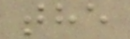the
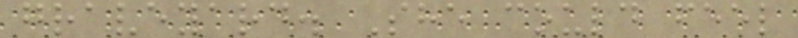graveyard. She could feel
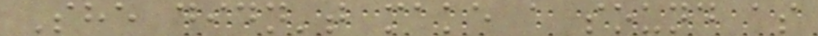She didn't make a sound as
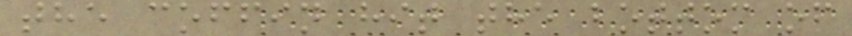the coffin hit the bottom of
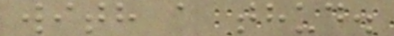with a thud.
